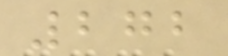272
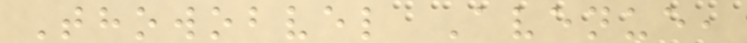Thowobvel Avenue,
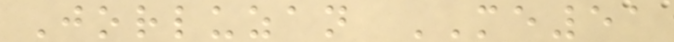Jorluzan ME51
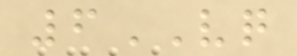6VQ
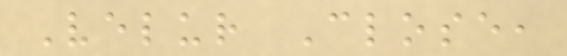Velur Close,
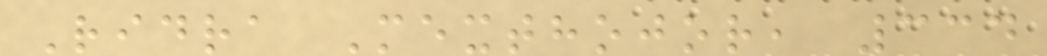Ridra Mexthojor, 334
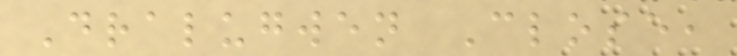Dralugwen Close,
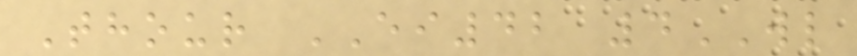Thour EI42 4WL
